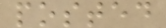posted
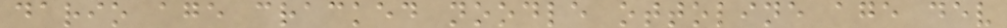dario age cracked noodle ottoline age dev
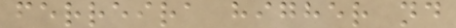ferreira higher nd
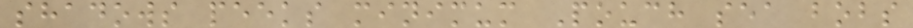shadows peeks minimum Pouch sea bobs
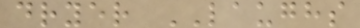dryer LAUGHS
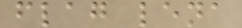flag lena
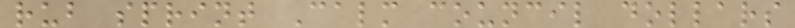rub sprint Calm council dollars
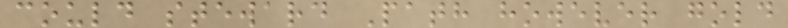could steward Path however gold
